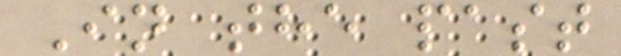In the past
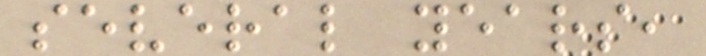several years,
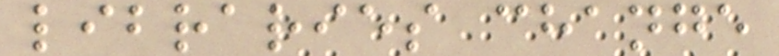libraries change
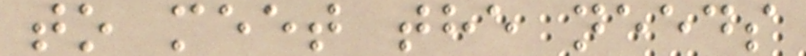to meet the needs
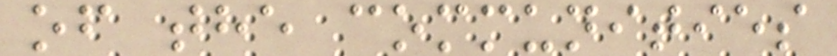of the communities
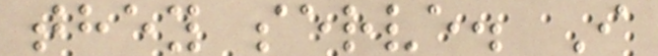they serve. I
